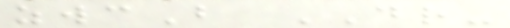zwcB DR-
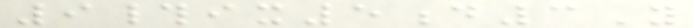9#ix5d3Y
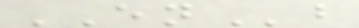ENb
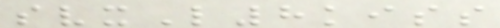svxL8kiss
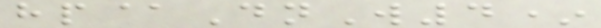hp@DnW4*
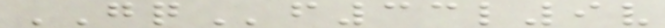GQf33l9v
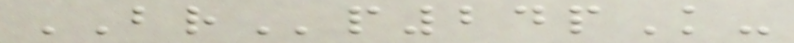BRp24pK-
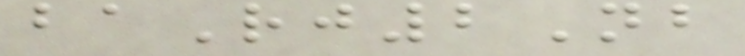baRj2Nb
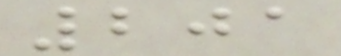201
